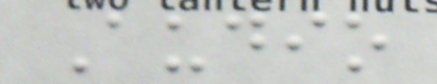Audio
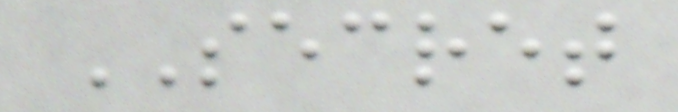SECRET
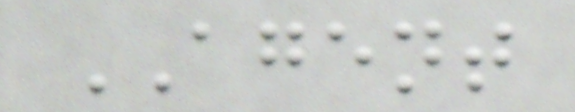AGENT
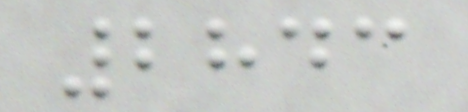2843
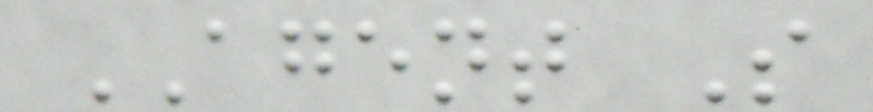AGENT S
